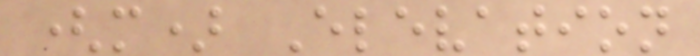(m) Elevation
